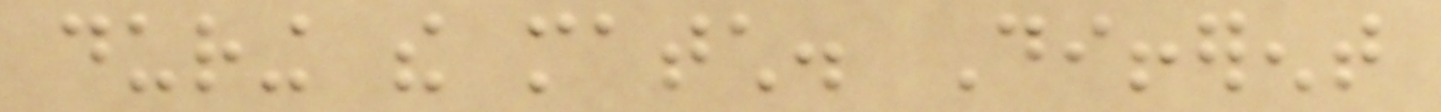during the match. Different
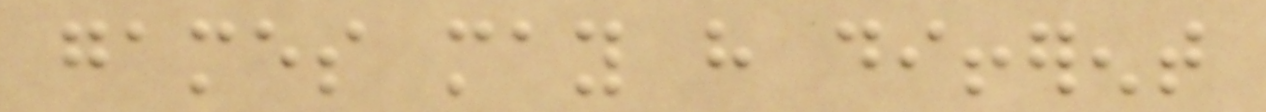games may have different
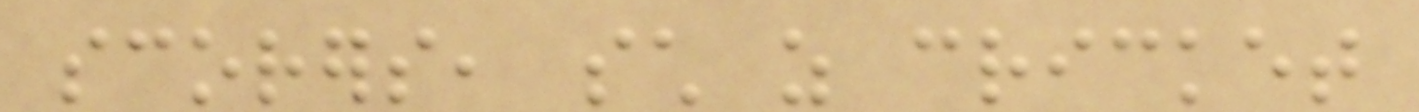scorers, such as cricket
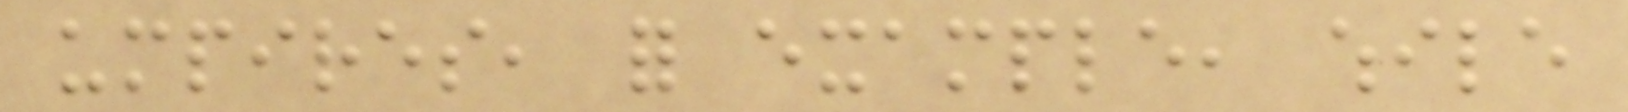umpires, for example, while
